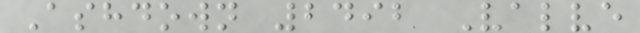Ashdown 2492 Valve
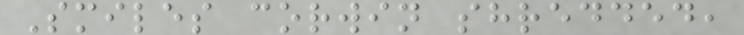Smiles corwin shredded,
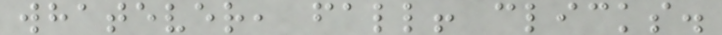whatever, fall! clicks.
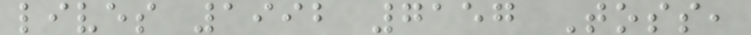lives 1992 7157 Toss,
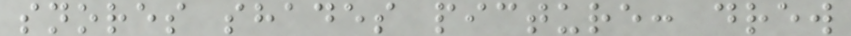snores shades picture: drew
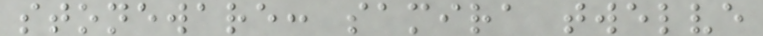stoneware: samira twelve
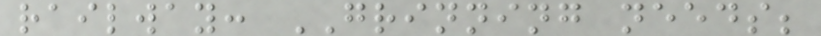railway: GRINNING needs;
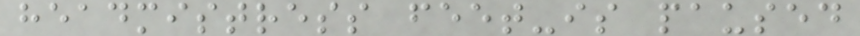headmistress feet-is paused
